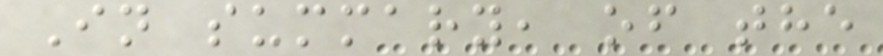In summary, of the
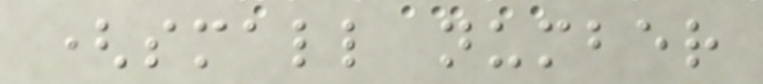(small number
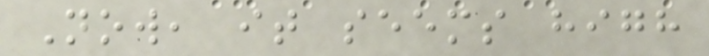Now, it seems high
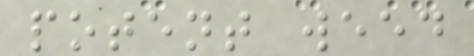potent weed
